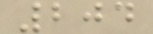204
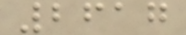2617
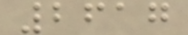2617
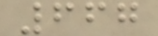667
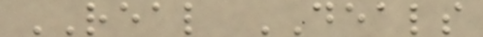REAL DEALS
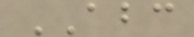ABC
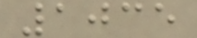1035
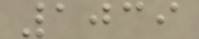1039
